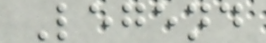Legend
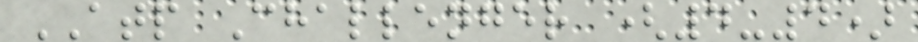ATP Challenger (4-4)
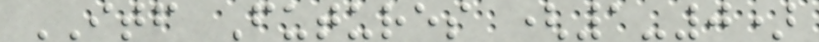ITF Futures (1-0)
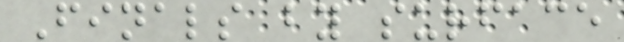Finals by surface
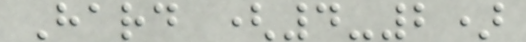Hard (4-2)
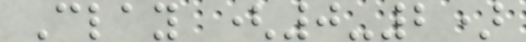Clay (0-2)
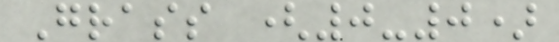Grass (0-0)
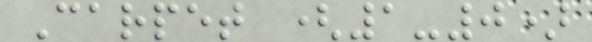Carpet (1-0)
